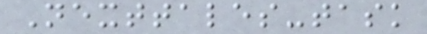Nexttales-task
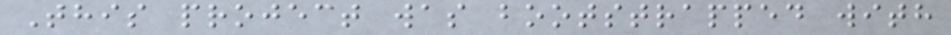This project was bootstrapped with
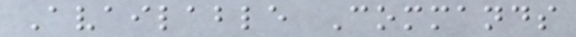Available Commands
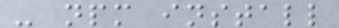- npm install
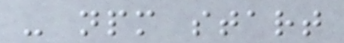- npm start
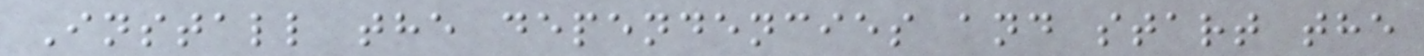Install the dependencies and start the
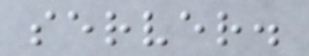server.
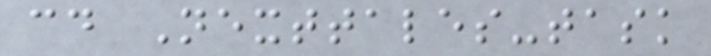cd Nexttales-task
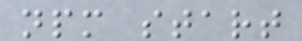npm start
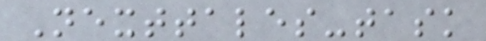Nexttales-task
